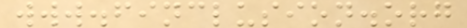www.finclusion.org
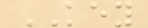KEY
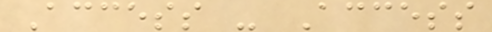Access - Access
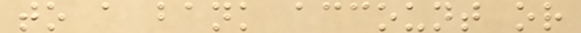to a bank account or
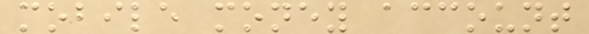mobile money account
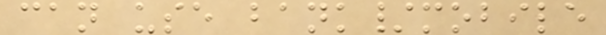can use bank/mobile
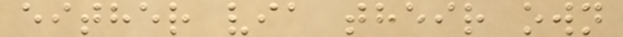either via their own
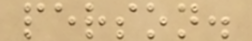person.
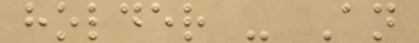holder - An
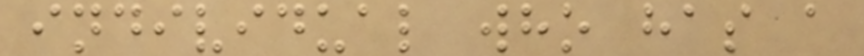individual who has a
